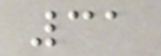31
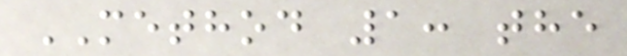METHOD 1: the
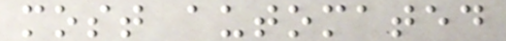most automated
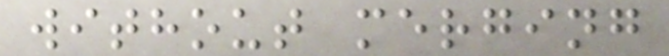without merging
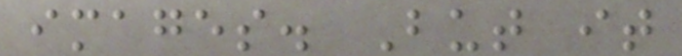images. But it
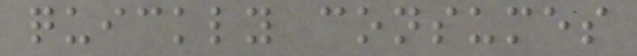quickly consumes
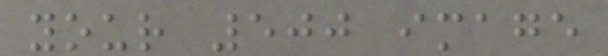your 500 image
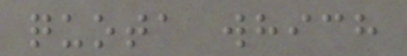quota which
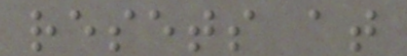resets at
